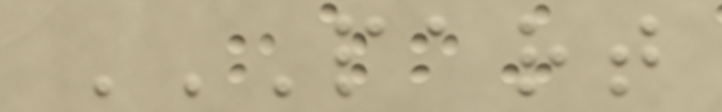PART
